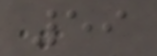59
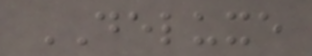DELUXE
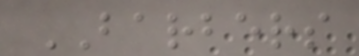BARBERS
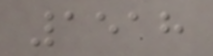1518
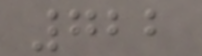722
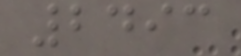2493
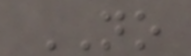NO
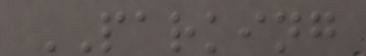PARKING
